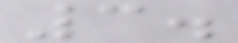3.
